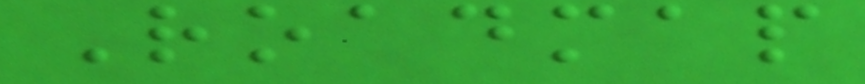Roadmap
